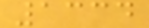1334
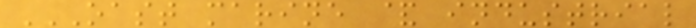OAST MARINE & INDUSTRIAL
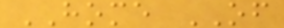HOME OF
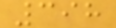398
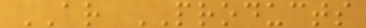AR PRODUCTS
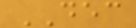DEC
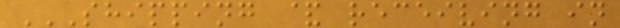SHIPPING & RECEIVING IN
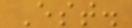Est.
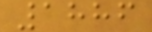1886
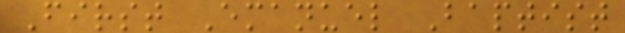First Emanuel Baptist
